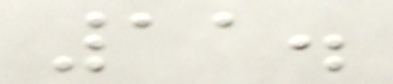11.
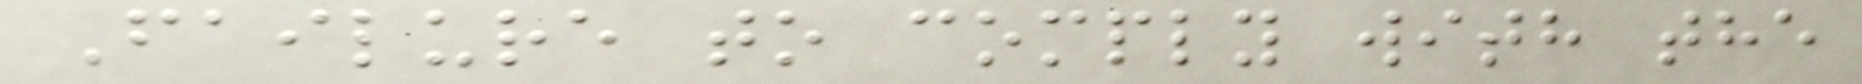Failure to comply with the
